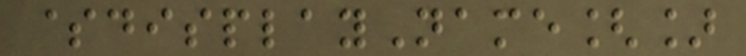$displayName[]
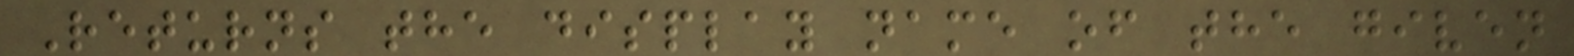Returns the display name of the given
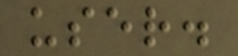user.
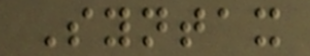Syntax
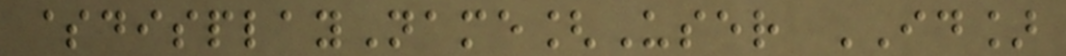$displayName[User ID]
